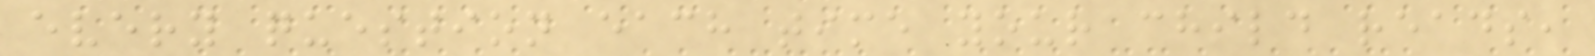every question each time your child reads,
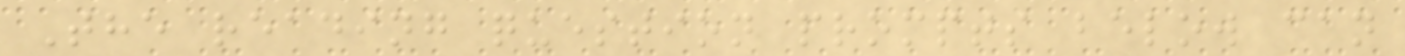The reading question prompts below can
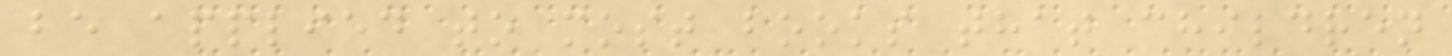be applied to most books that children
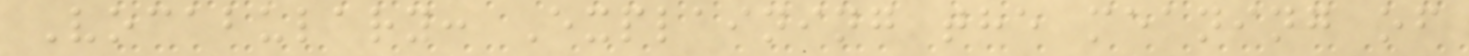Vocabulary: Explaining the meaning of
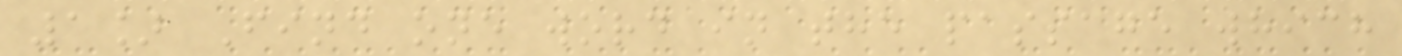1] Find one word in the passage which
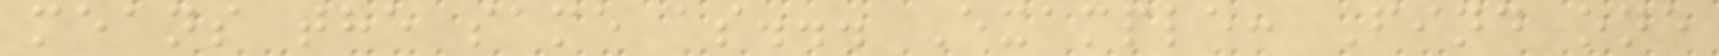means the same as... Example: Find one
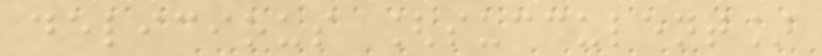delicious [succulent]
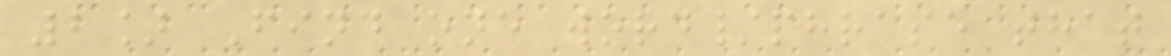2] Find one word/phrase that
